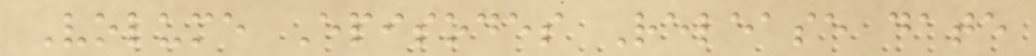Volume Episodes Release date
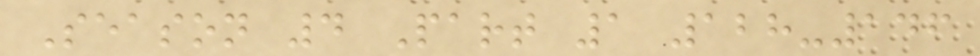Season 4 Part 1 128-146
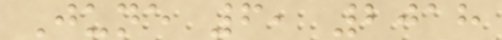June 6, 2018
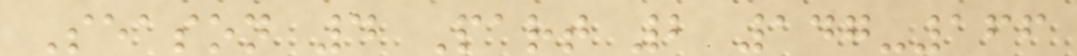Season 4 Part 2 147-166
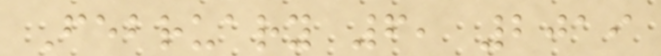February 6, 2019
